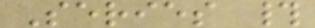Series #
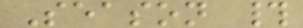Season #
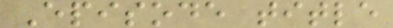Episode title
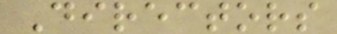Directors
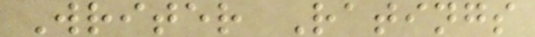Writer Ratings
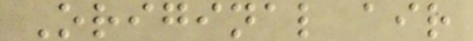Original air
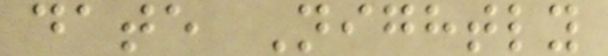date Nightly
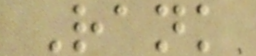Rank
